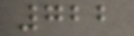722
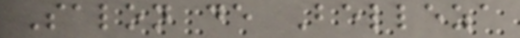Salon de Belleza
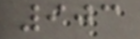903
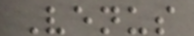Venus
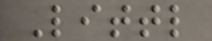Littl
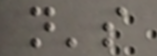n's
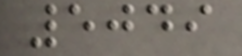5049
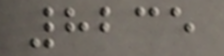8235
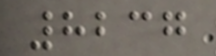8237
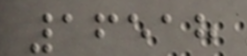16518
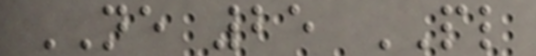NE 25 PL
